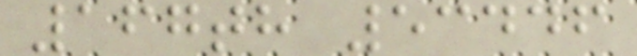167th 53446
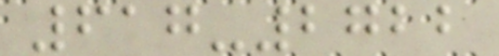617-2722
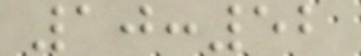10:52
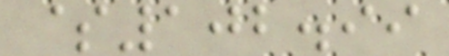$102.99
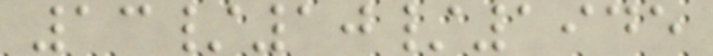13/10/1945
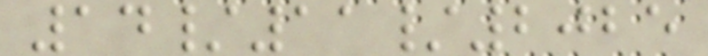14/11/2025
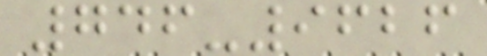746-9626
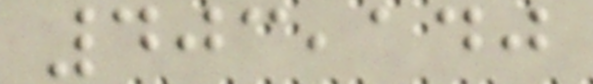403,140
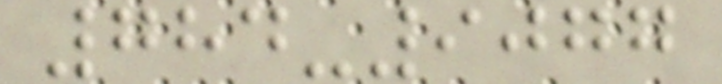784-9077
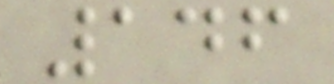146
